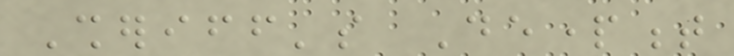Sheriff's Department
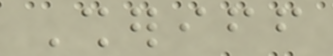Sheriff
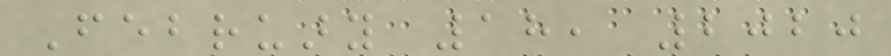February 18, 2020
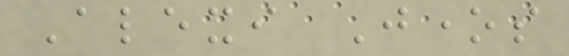Alexi Jones
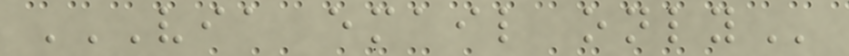VIA EMAIL ONLY
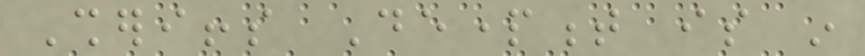Sheriffs Department is in
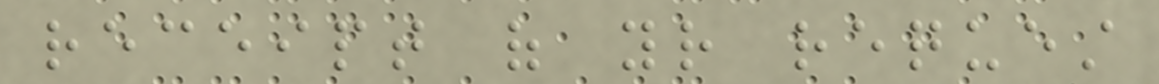receipt of your request
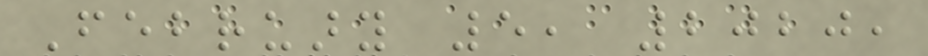February 5, 2020,
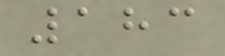183
